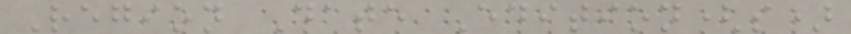Region Date Edition(s)
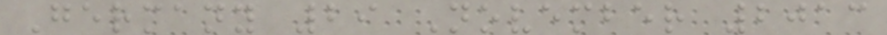Germany 29 November 2013
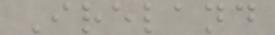Ireland
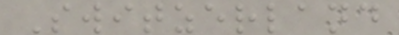Switzerland
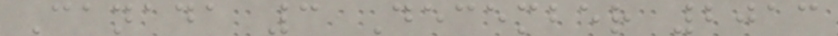Canada 3 December 2013
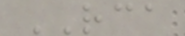RCA
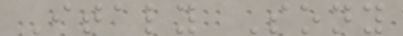Italy Sony
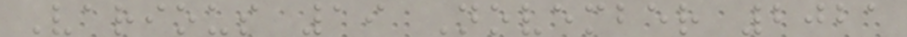Various 19 November 2021
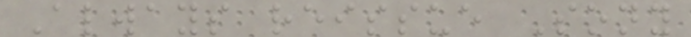Always reissue Sony
